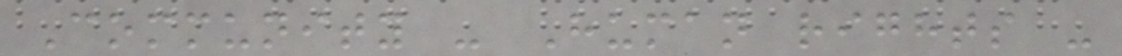Community - Human rights -
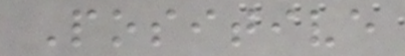Positive
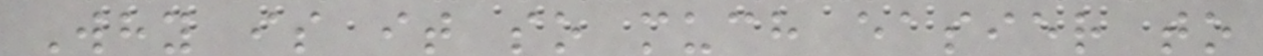Why is it so much easier to
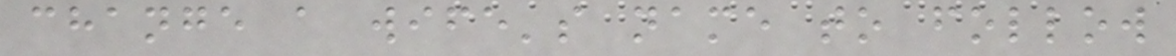change a wife's name to follow
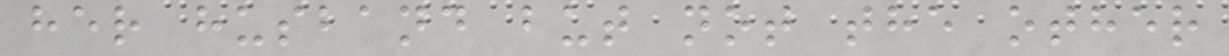her husband but not the other
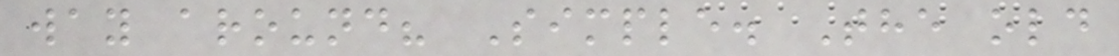way around? Simple. The old
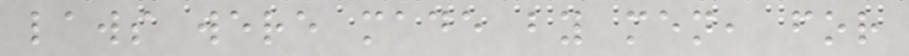laws were made by men, for
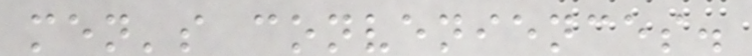men's conveniences.
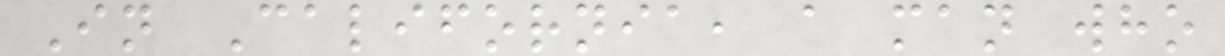In California, a man who
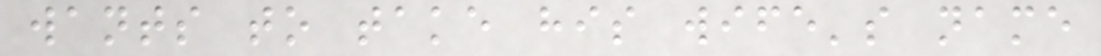wants to take his wife's name
